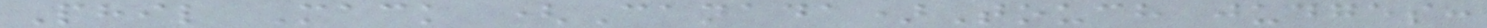Phil Mack (Canada)Touch judges:
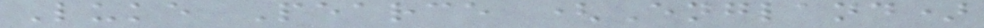Luke Pearce (England)
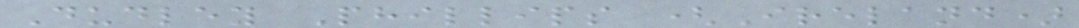Dudley Phillips (Ireland)
